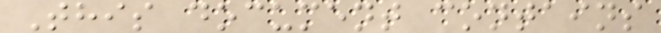This document contains
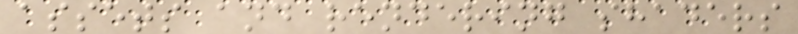assets and rendering shaders
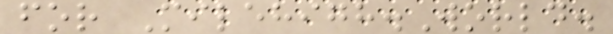for Milehigh.World.
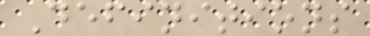Definitions
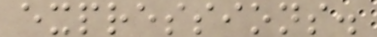expressions.
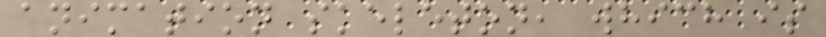animation skeleton, which is
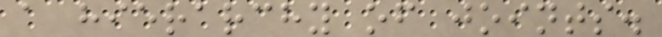a hierarchy of joints.
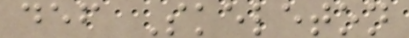def Skeleton
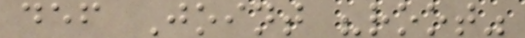def Joint "root"
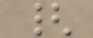{
